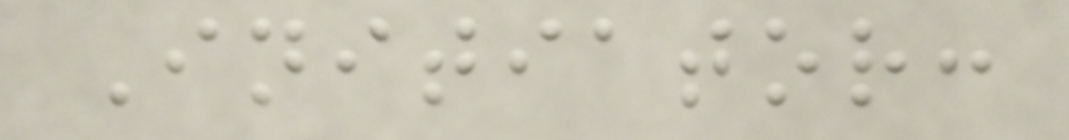Initiator:
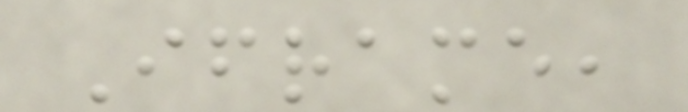Iframe,
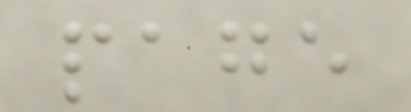page
